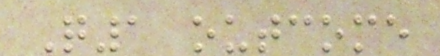Q1 outcome
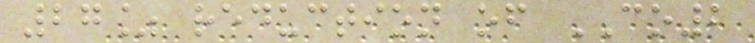27% reduction of CO2
